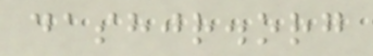dashjr.org
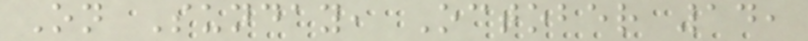On Sunday, October 14,
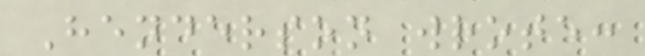Henderson wrote:
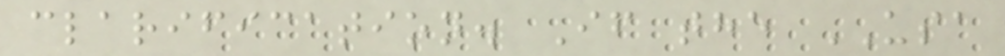clarification. If the USA
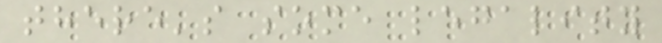there's some legality
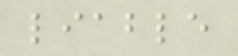liable
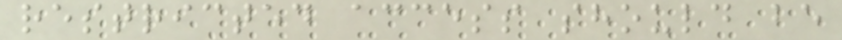restricted access should be
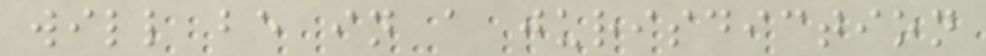will be in a jurisdiction
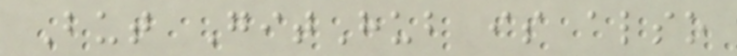But GitHub is also
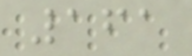161
